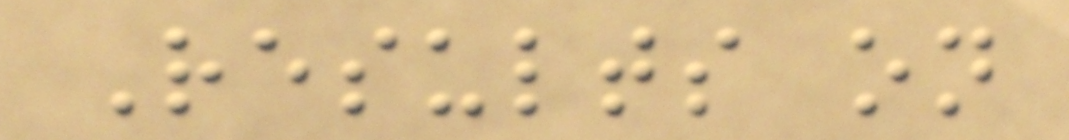Results on
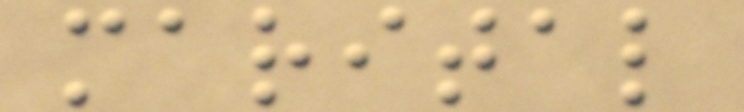marital
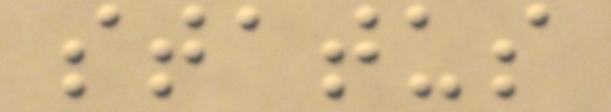status
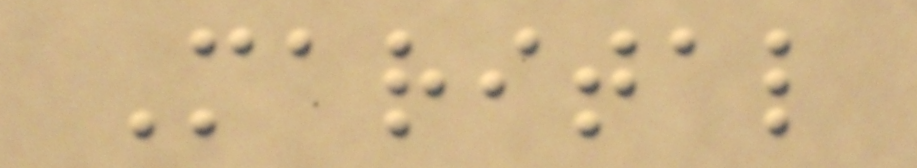Marital
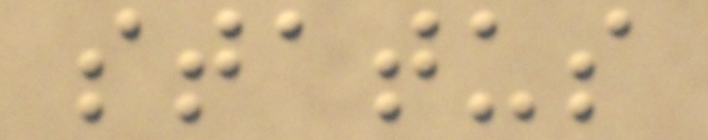status
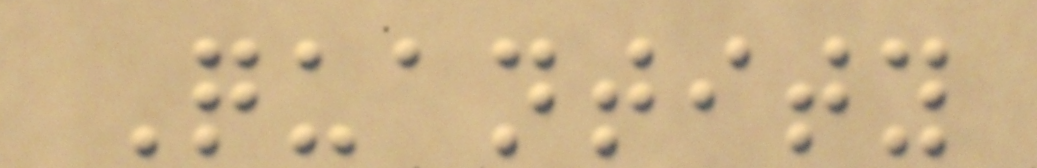Quantity
